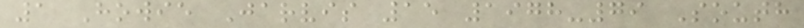1 Howie Jarvis 15 1978-79 South
